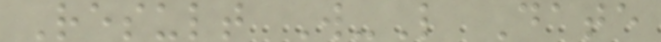Result W-L Date
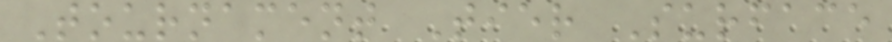Tournament Tier Surface
